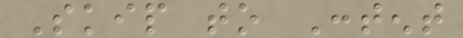Skip to Content
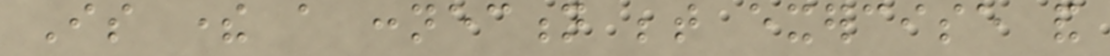Is there a connection between exercise and
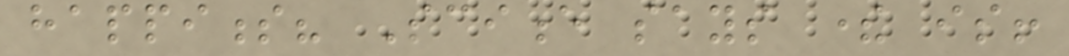happiness? Science says there is!
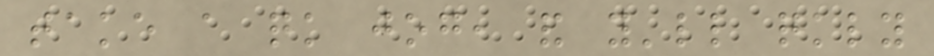take a quick jog, and you'll quickly
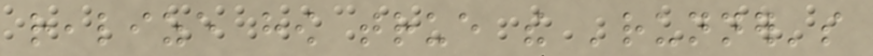realize how true the 'runner's
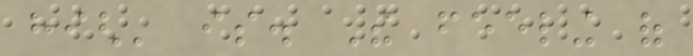high' is. The feeling of
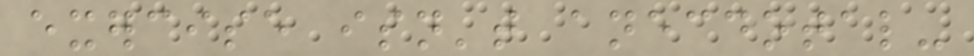exercise isn't anecdotal-
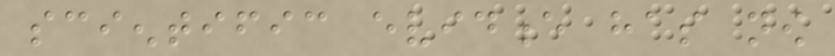scientific evidence has now
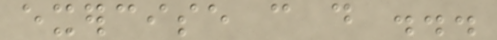exercise can do ...
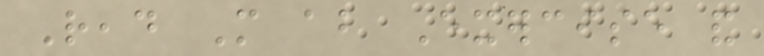Read More about Exercise and
